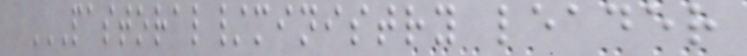PASTORAL/MINISTRY LEADER
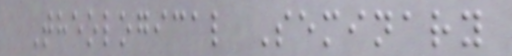Theological Seminary
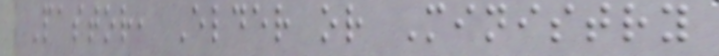Pastor, Elder or Ministry
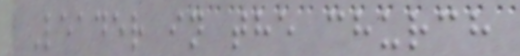Leader in the church
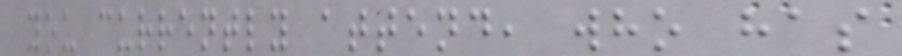you currently attend, who has
